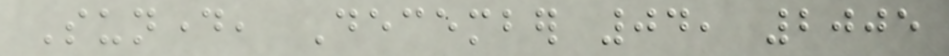Sunday, December 04, 2005
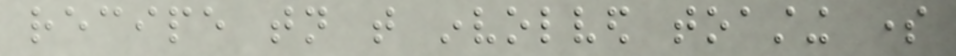recipe tonight that involved toasting some
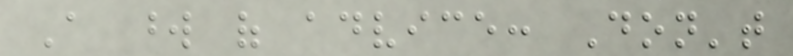A word of advice: Don't
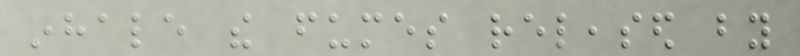inhale the fumes released by
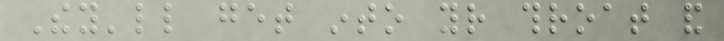They'll get into your throat and
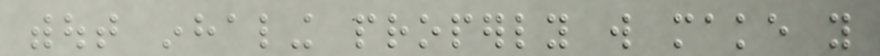without inhaling properly will make you
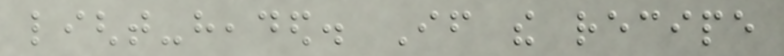light-headed. If the recipe
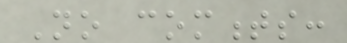No comments:
